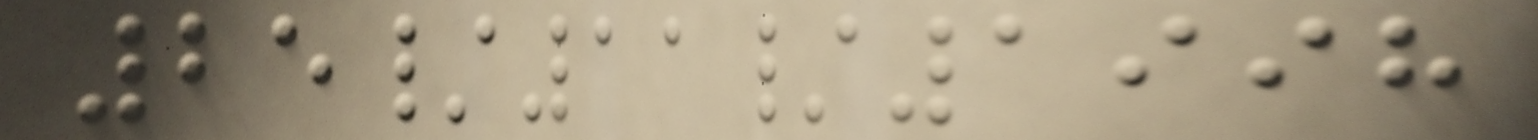25/11/1998
